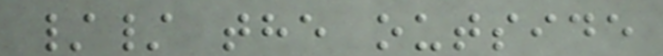// the outside
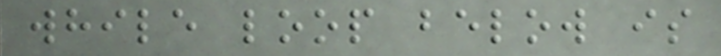while loop below is
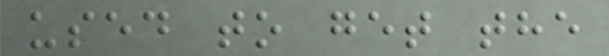used to get the
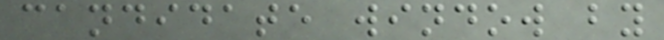candidate window by
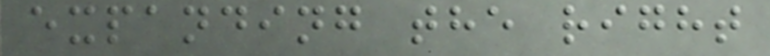expanding the right
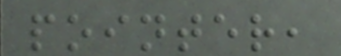pointer,
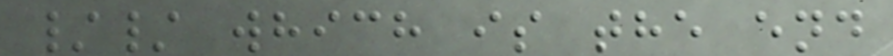// which is the end
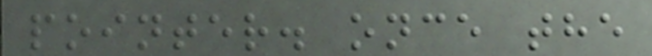pointer. once the
